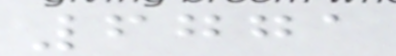6771
